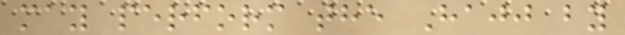may perform the Hajj by
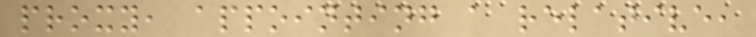proxy, appointing a relative,
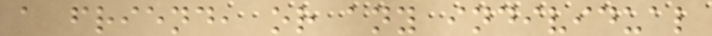a friend, or any individual
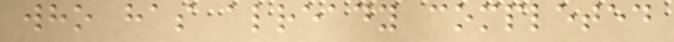who has already completed
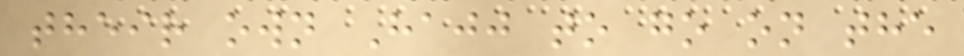their own Hajj to go on the
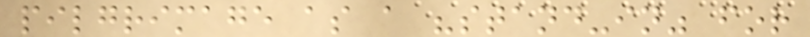pilgrimage as a "stand-in" for
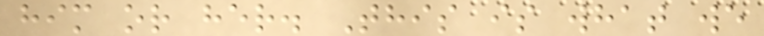him or her. This is what we
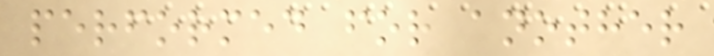performed for another
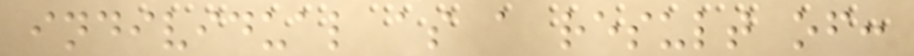individual as a result of:
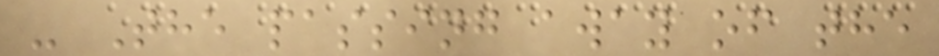- The passing away of the
